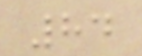84
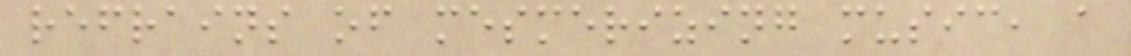refrains of mesmerizing music, a
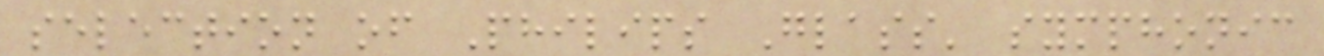selection of Philips Glass' symphonic
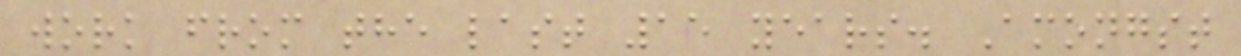work from the last 15 years. Amongst
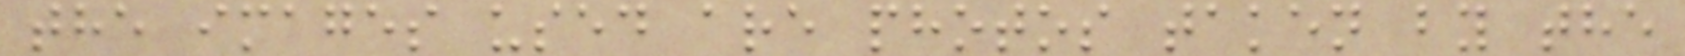the images used are photos taken by the
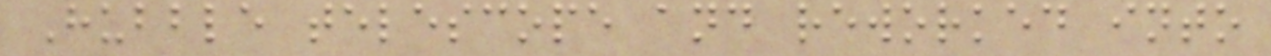Hubble telescope and reworked into
